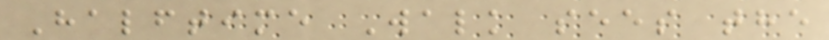Halftime Walk sees the
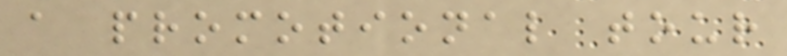a promotional tour
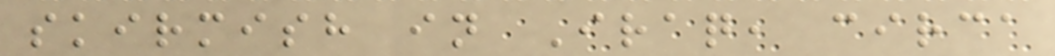skirmish in Iraq, circa
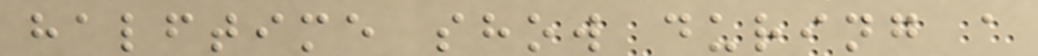halftime show during a
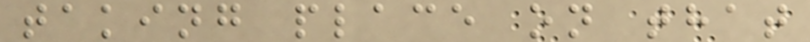taking place on that
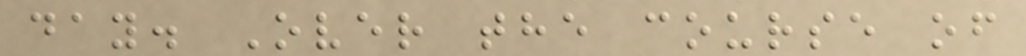day. Over the course of
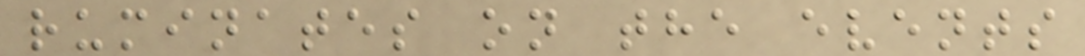ruminates on the events
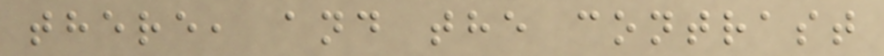there, and the contrast
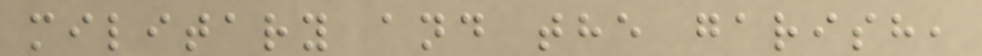military and the garish,
